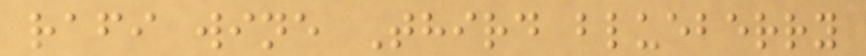rafi wine Third blueberry
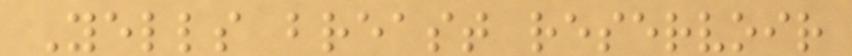Yells breast reservoir
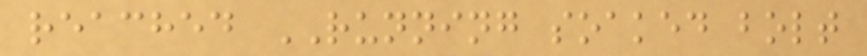reached RUNNING soaked bolt
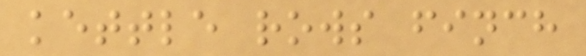kettle rows finch
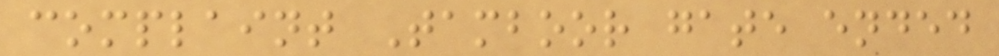complaint Tamboor gate ended
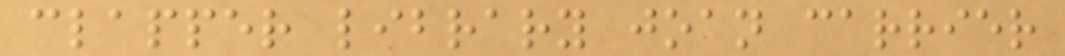clapper library joan carrier
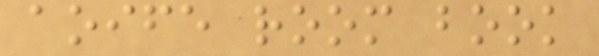aoife room book
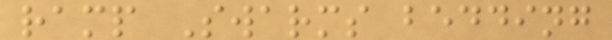ramp Swarms bedding
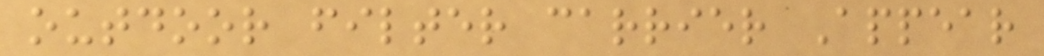outdoor filter carrier Appear
